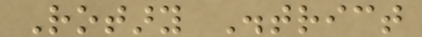Rotary District
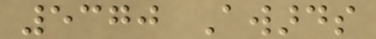5370 Awards
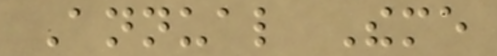Annual Theme
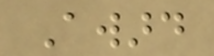Award
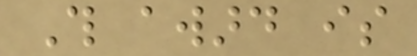This award is
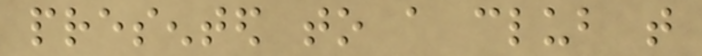presented to a club that
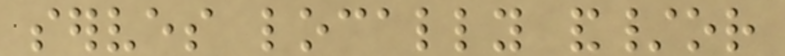serves locally and/or
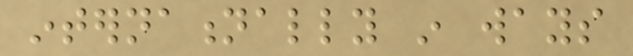internationally in ways
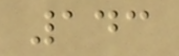143
